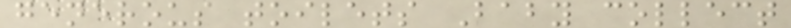generous toilets Baby collect
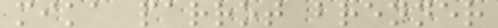mika parrot brenner
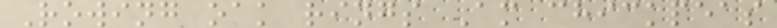Rowing oak rings Am chickpeas
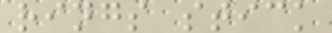rings stick
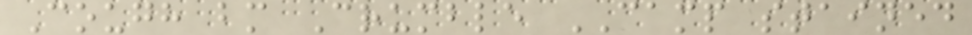Cough bm Crumble CAMP stained
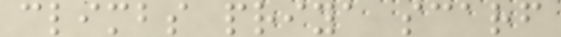climbs priya scarf
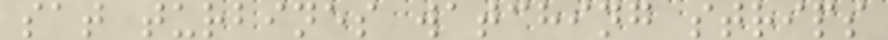sat turbines watching strips
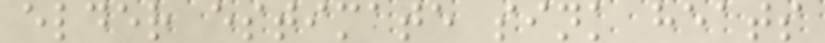elder estimate sink heats
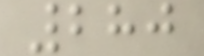280
